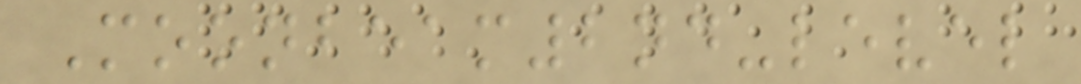Moonbeam2nd-level
